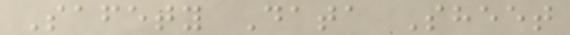Safety Data Sheet
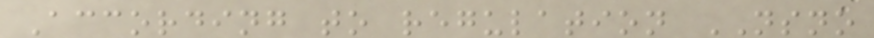According to regulation NSNO
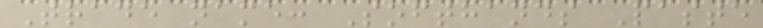Trade name: Softhands Paste
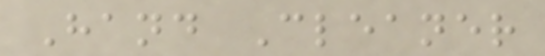Hand Cleaner
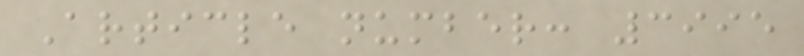Article number: 3995
